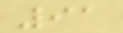91
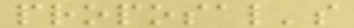proposal's
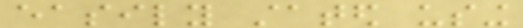easily stated using
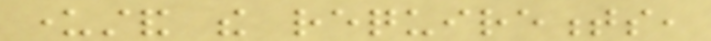understand the requirements,
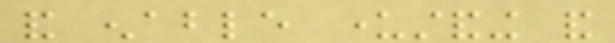and enable understanding and
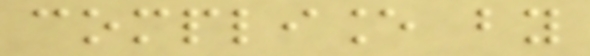compliance by
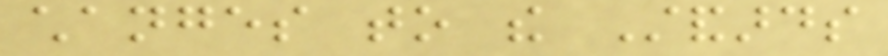changes to the Standards
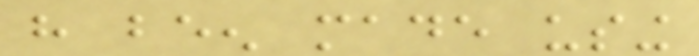have been made using
